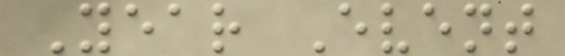Year Event
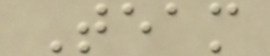Team
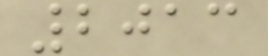2013
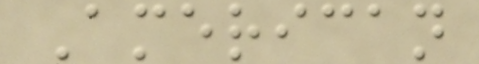American
